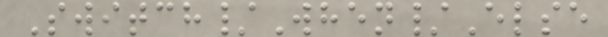Switch/When/Else
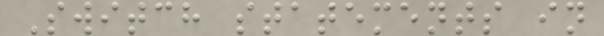Switch statements in
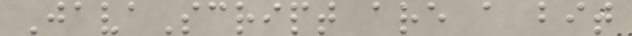JavaScript are a bit
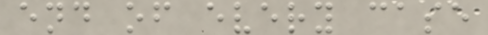end of every case
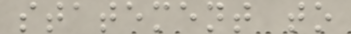statement to
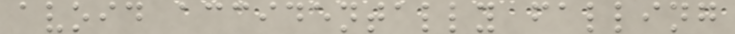avoid accidentally falling
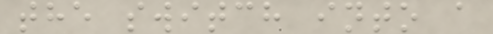the switch into a
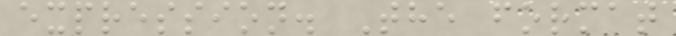expression. The format
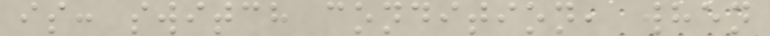is: switch condition, when
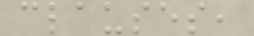clauses,
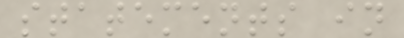statements in
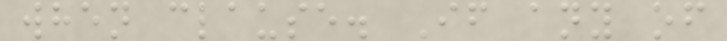when clause. If any of
